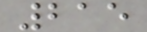215
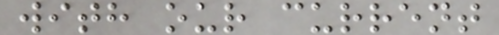with our current
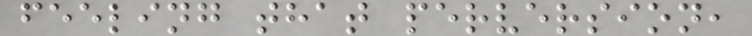feeling that perversion,
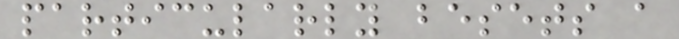particularly besets a
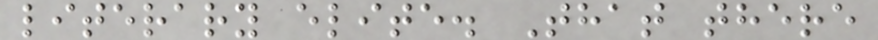literary elite. That there
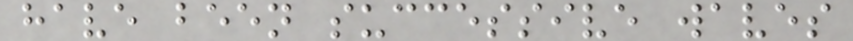have been successive waves
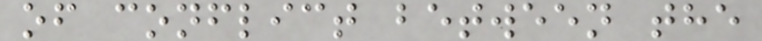of conflict between the
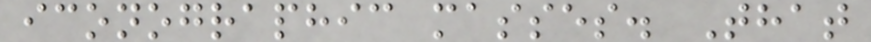iconographic masses. That
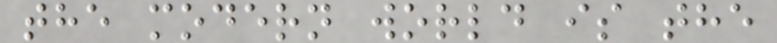the modern world is the
